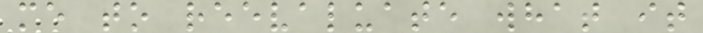me to reevaluate what it
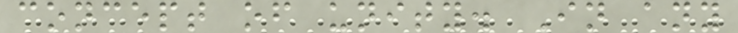concept of unity. In any
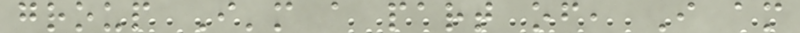group I'm a part of, I am
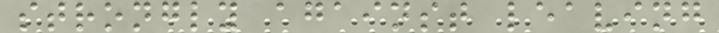strongly against leaving
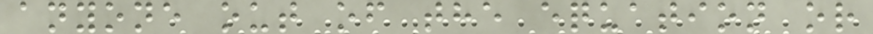anyone out of the equation or
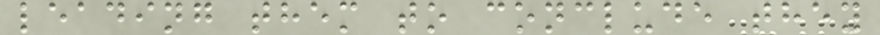leading them to conclude they
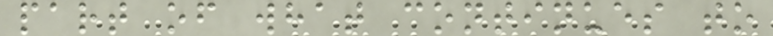part of what continues to
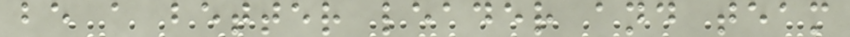be a better leader and team
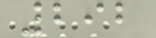292
